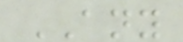ANY
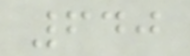640
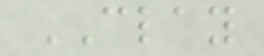CLAY
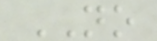NO
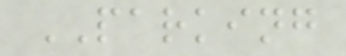PARKING
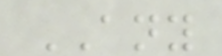ANY
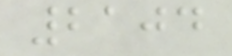2104
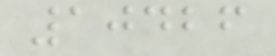10426
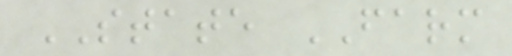STATE FARM
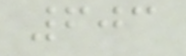603
